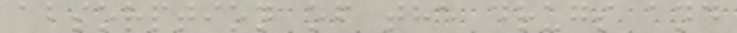absorption of the drugs and
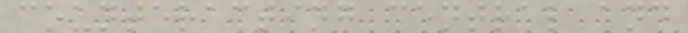counteracting central and
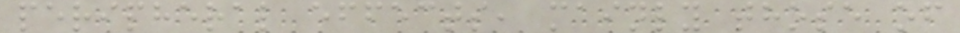peripheral effects, mainly those of
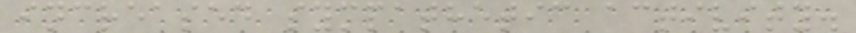increased sympathetic activity.
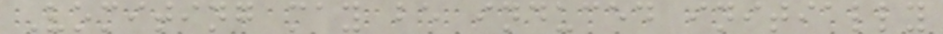Vomiting may be induced initially
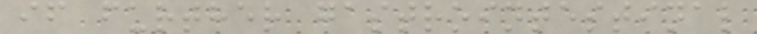if further gastrointestinal
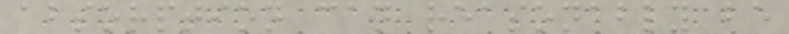absorption can reasonably be
